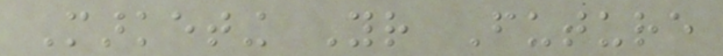Marketing Your Future
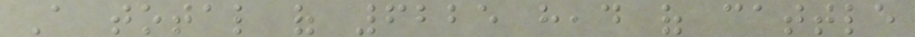A total of 6225 head of cattle
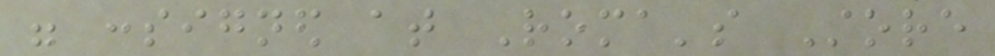were consigned at Roma's Store
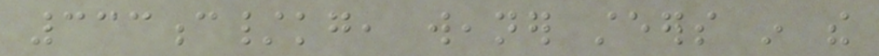333c/kg, weaner steers in the
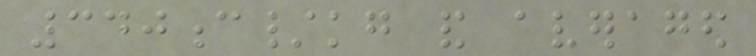340c/kg and averaged
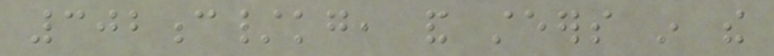302c/kg, and steers in the
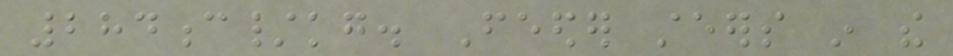284c/kg. Feeder steers in the
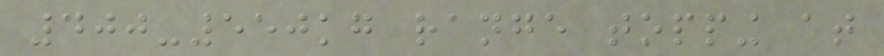400-550kg range topping at
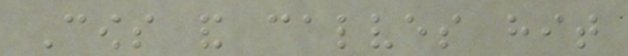Cows and calves hit
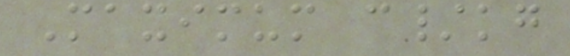Maximum c/kg
